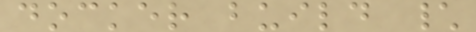docker build \
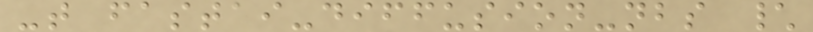-t fastai-diffusion-nbs \
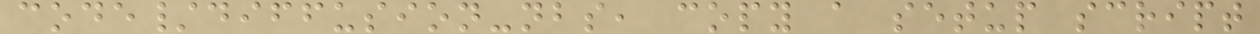code/diffusion-nbs, copy a setup script
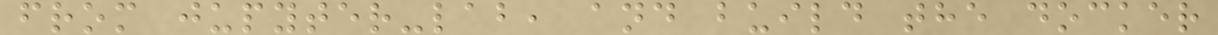from jupyter-lab, and build the docker
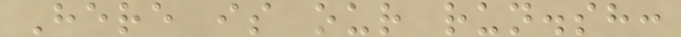Here is our run.sh:
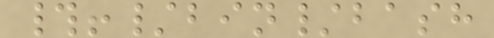#!/bin/bash
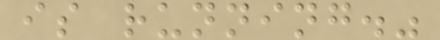is running."
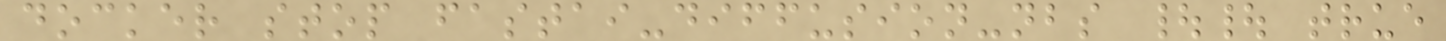docker stop fastai-diffusion-nbs || true
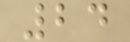24
